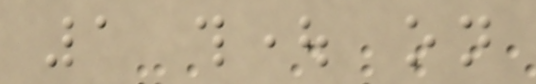1 thought on
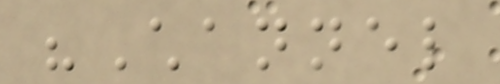"Channel
